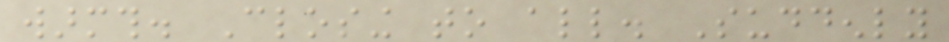warmth. Closing to all. Suddenly
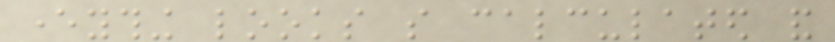everything looks so calculated and
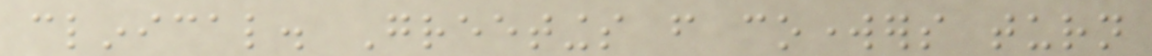clinical. Greetings from coworkers turn
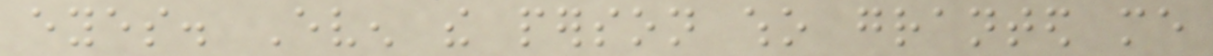eyes. Even the person who granted me
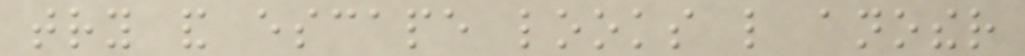try and escape looks like another
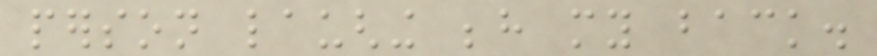person laughing behind my back.
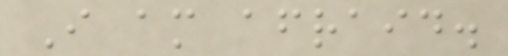I am afraid.
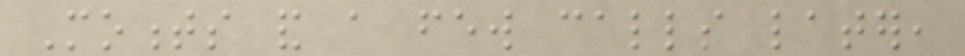Moments and a few calls later,
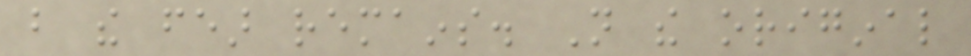but the fear remains. Not the original
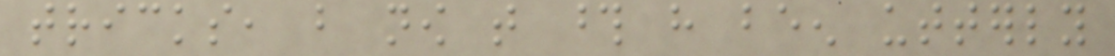tricks, but now that those have been utterly
